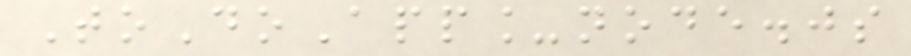ToDoApp_node.js
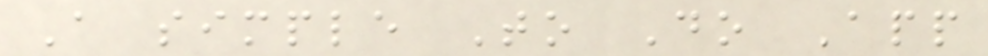A simple To Do App
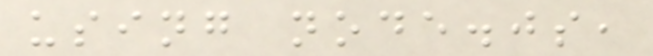using node.js,
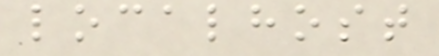localhost
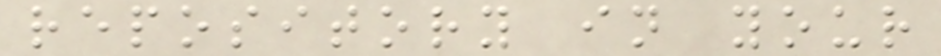repository in your
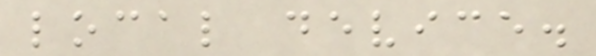local device.
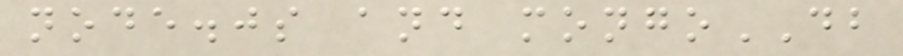node.js and mongoDB
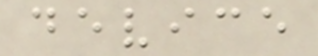device
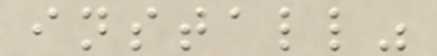install"
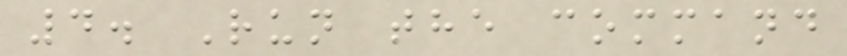4. Run the command
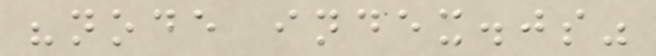"node index.js"
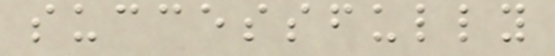successfully
